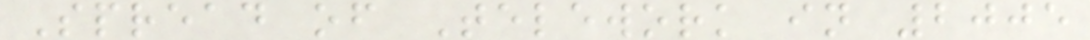Spread of Telework in 2005
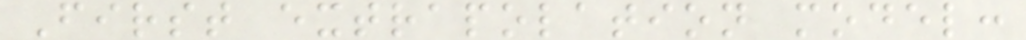First extrapolation model:
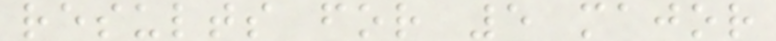results for 5 major
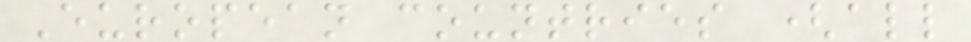European countries (all
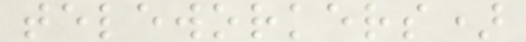teleworkers)
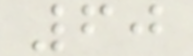60
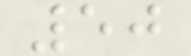50
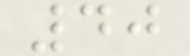40
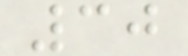30
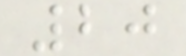20
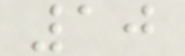10
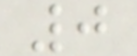0
